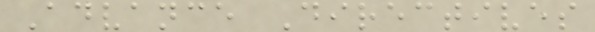Advance Directives
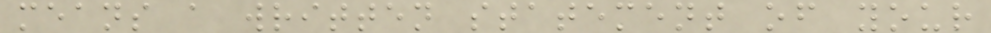means a written statement of your
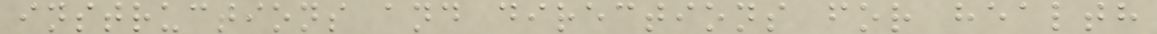instructions and directions for health
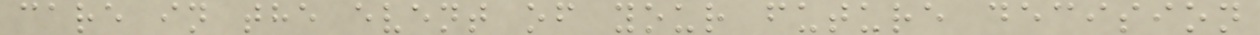care in the event of your future decision
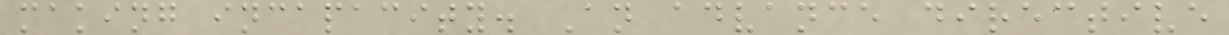making incapacity. An advance directive
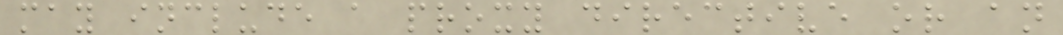may include a proxy directive or an
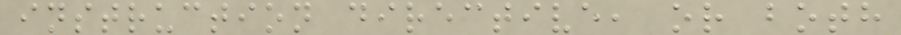instruction directive, or both
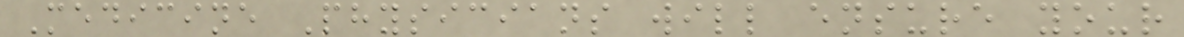Medicine Physicians will ensure your
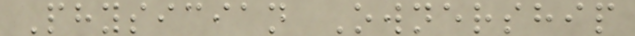Physician Ownership
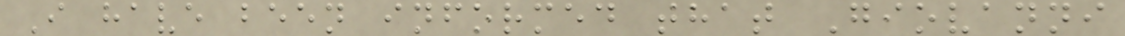I have been informed that Giovanni
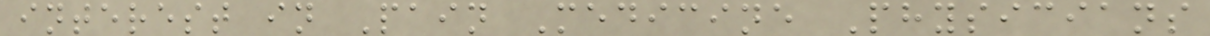interest in Pain Medicine Physicians
